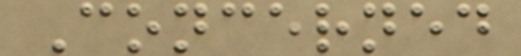Concerned
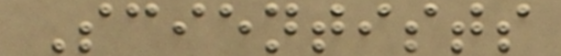Scientists
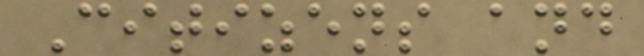Citizens and
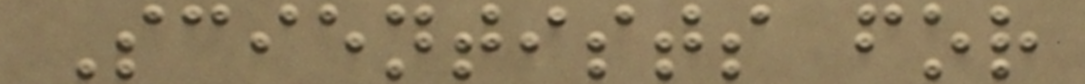Scientists for
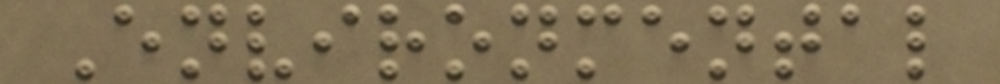Environmental
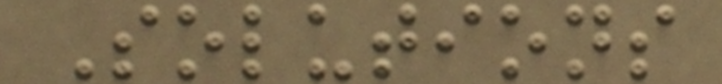Solutions
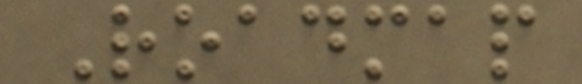Roadmap
